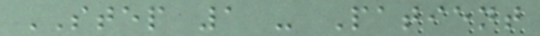STEP 1 - Patient
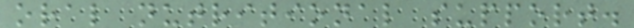oral nutritional support.
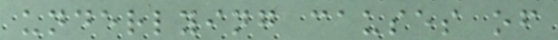underlying causes of
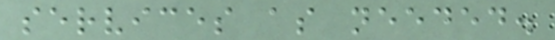services as needed.
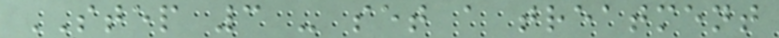STEP 3 - set a treatment
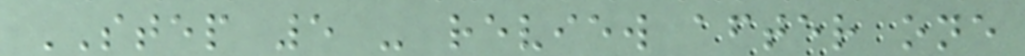STEP 5 - review after one
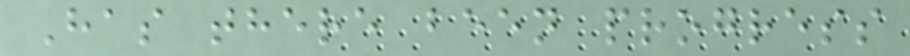Has there been progress
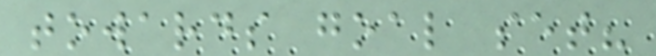towards goal set?
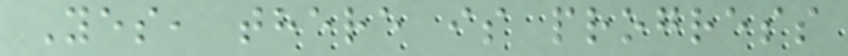Yes, there is progress
